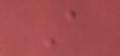A
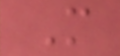M
